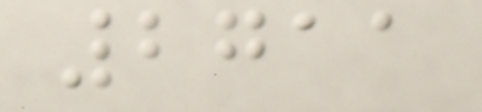2711
